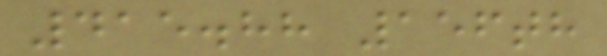415.88 156th
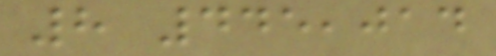8 445,014
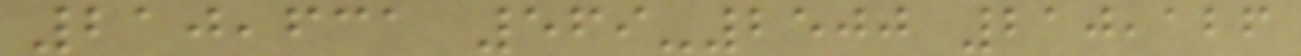210,631 569-2500 210,126
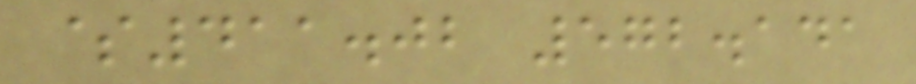$411.02 572.141
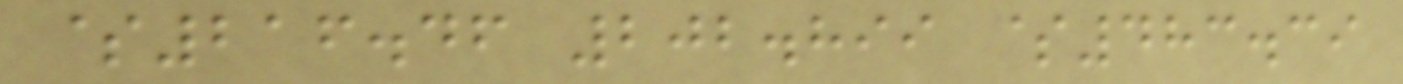$216.46 202.899 $483.39
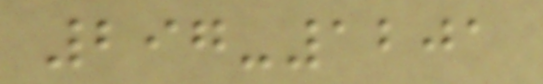297-1201
